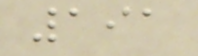191
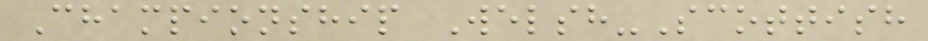Championship Welsh-Scottish
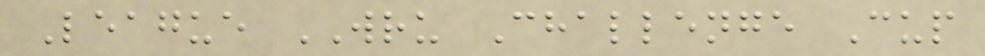League WRU Challenge Cup
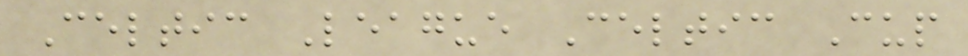Celtic League Celtic Cup
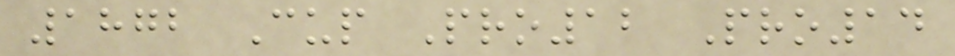1872 Cup Pro12 Pro14
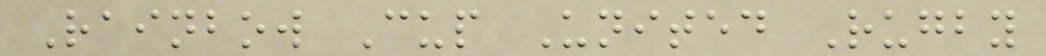Rainbow Cup United Rugby
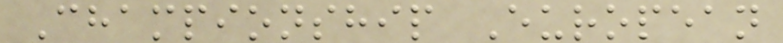Championship European
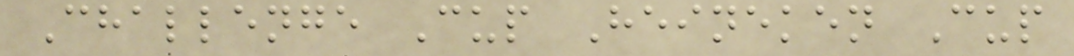Challenge Cup Heineken Cup
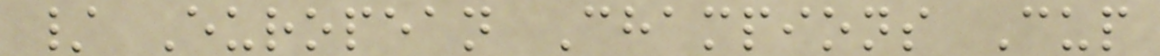/ European Champions Cup
